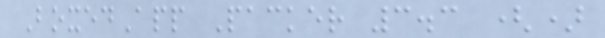BoxedApp Packer 3.3 ()
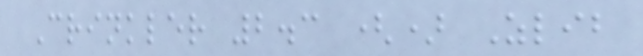Crinkler 2.3 () Zlib
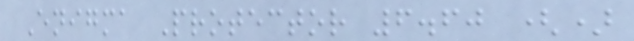Enigma Protector 6.60 ()
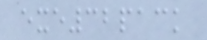exe32pack
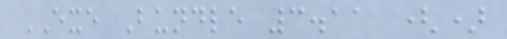EXE Bundle 3.11 ()
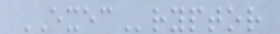EXECryptor
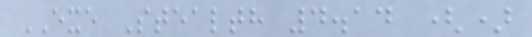EXE Stealth 4.14 ()
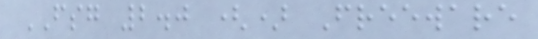FSG 2.0 () Freeware
